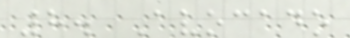8. Avocado
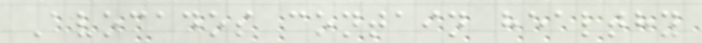Avocados contain healthy
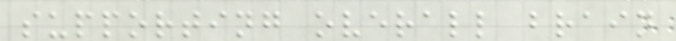supporting overall brain
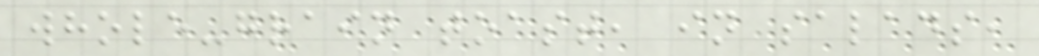whole-grain toast, in salads,
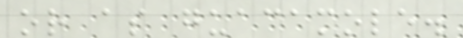or as guacamole.
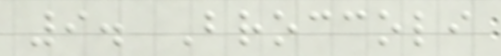9. Broccoli
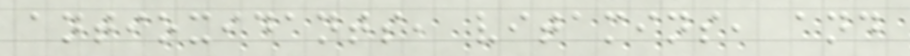antioxidants, vitamins, and
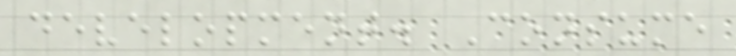development. Consume
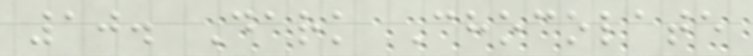10. Dark Chocolate
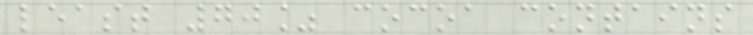least 70% cocoa contains
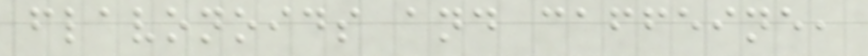flavonoids and caffeine,
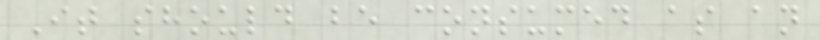It should be consumed as an
